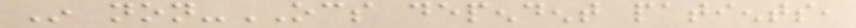In non-OCS dependent patients,
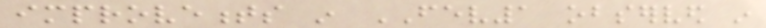improvements in FEV1 observed in
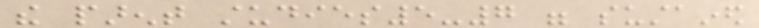the parent studies5-7 were sustained
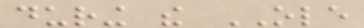during the OLE
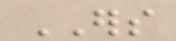ERS
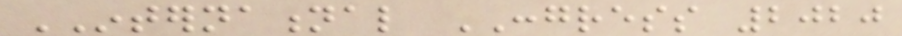INTERNATIONAL CONGRESS 2020
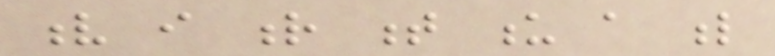v i r t u a l
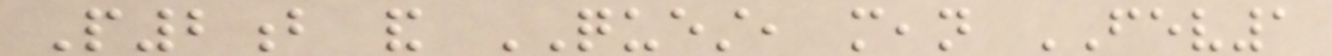P2b and QUEST, mean FEV1
